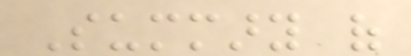Summary of
